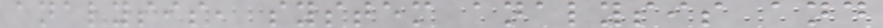analysis, system analysis and
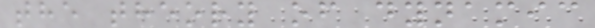the theory of dynamic
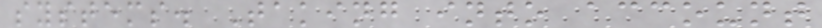systems. Taking into account
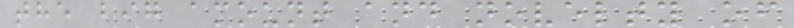the big amount and novelty of
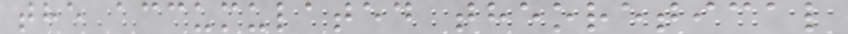the accumulated theoretical
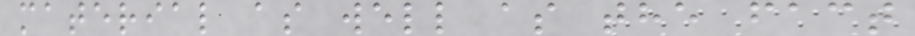material as well as the fact
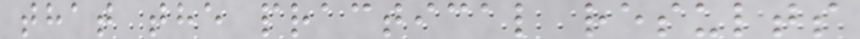that the practical results
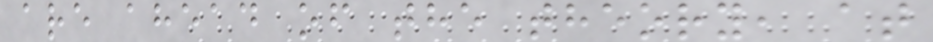are ahead of the theory, at
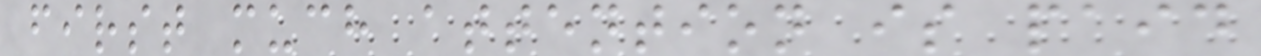first much attention is paid
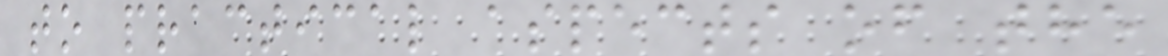to practical aspects of the
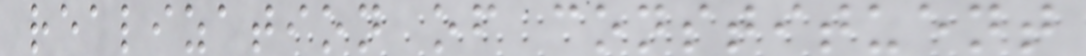realization of constituent
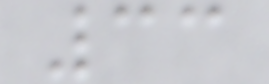33
